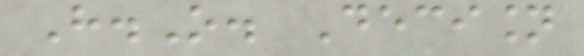H.O. Decision
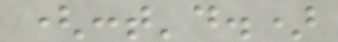(cont'd.)
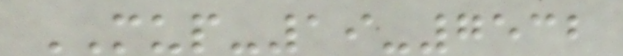MUP-19-7532
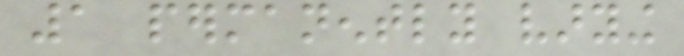1 permanently varying
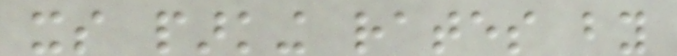its parking rates by
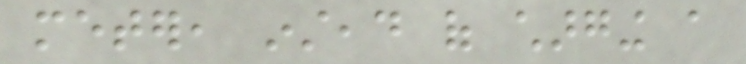meter, instead of charging a
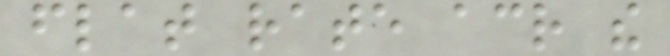flat rate across the
